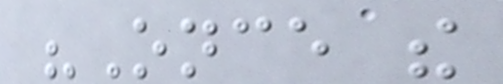"Once the
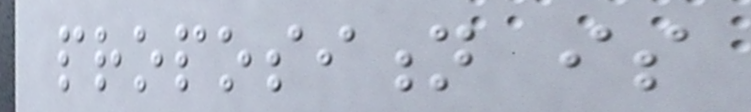proposition is
